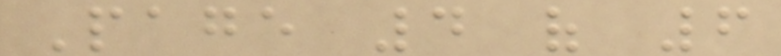Page 4 of 6
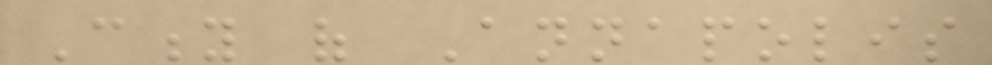City of Annapolis
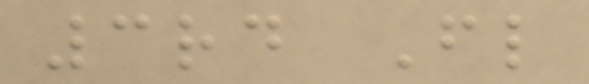3rd Fl
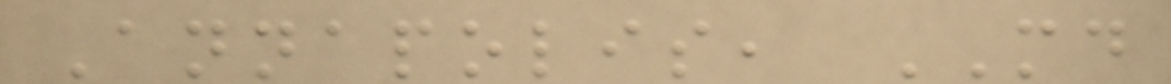Annapolis, MD
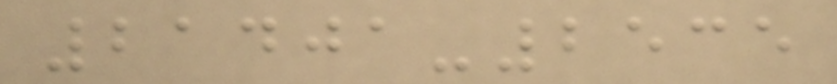21401-2535
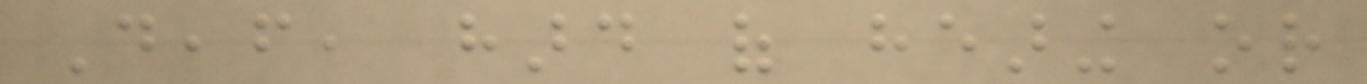Deaf, hard of hearing or
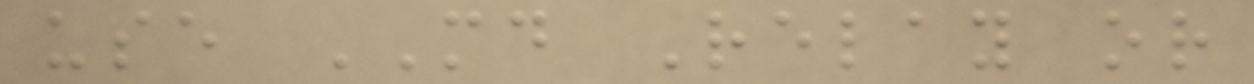use MD Relay or
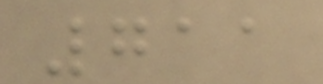711
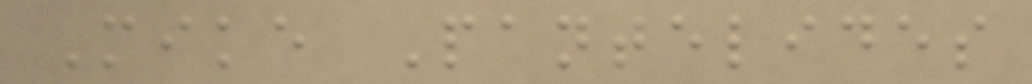Mike Pantelides
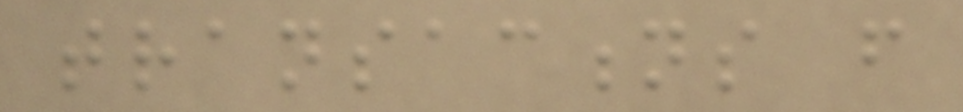transactions from
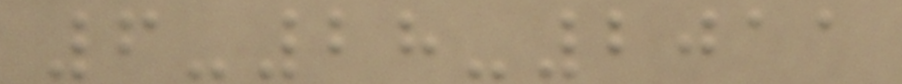6-28-2011
